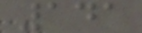141
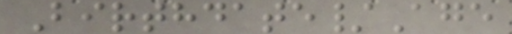Birthdate/Age
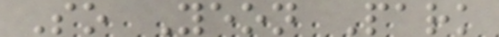So Yeon Park
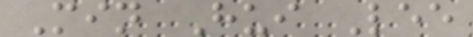Min Hui Lee
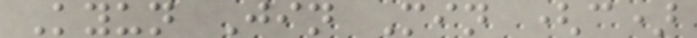Kyun Jin Min (c)
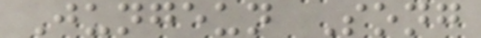Jungeun Song
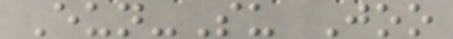Eun-Su Joo
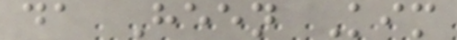da Heen Kim
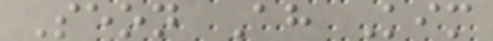Seon Ah Kim
